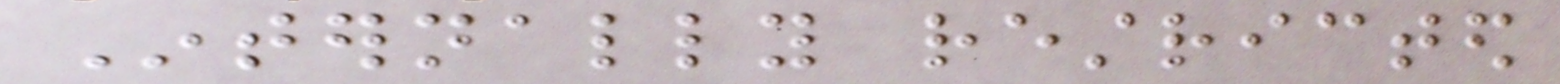Internally restricted
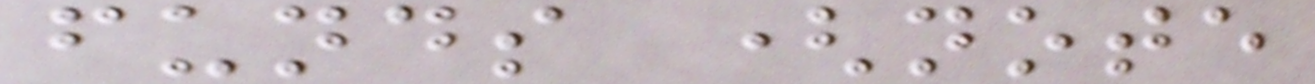funds (note
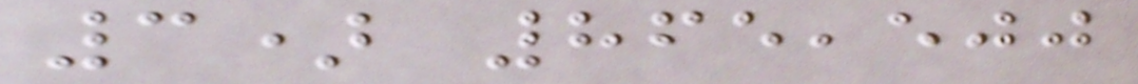3) 865,500
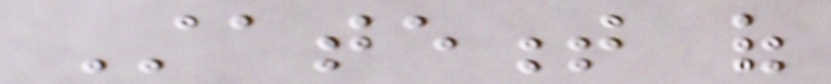Statement of
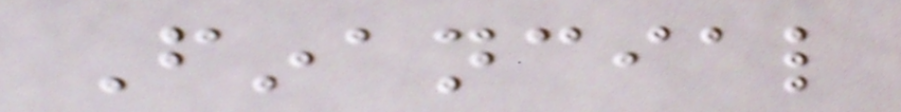Financial
